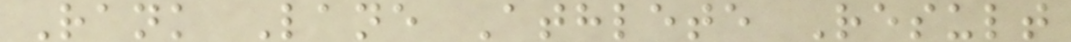Rank Lane Athlete Result
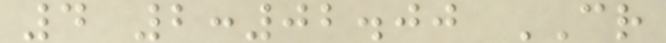4 2:02.00 CR
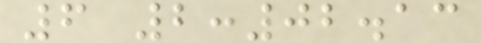6 2:02.13
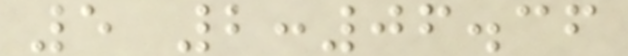5 2:06.36
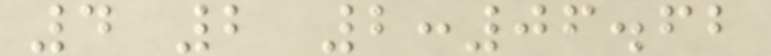4 2 2:06.62
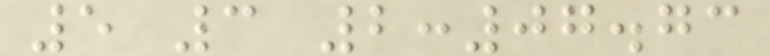5 3 2:07.73
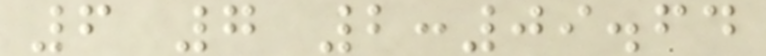6 7 2:09.64
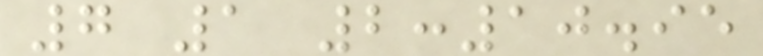7 1 2:10.95
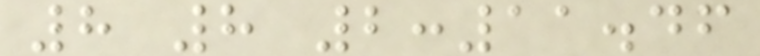8 8 2:11.46
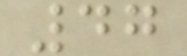47
